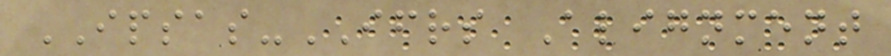IPSAS-IFRS Alignment
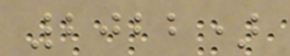2022)
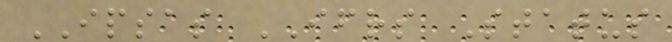IPSAS IFRS Status
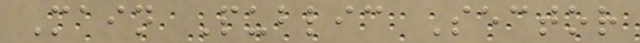Main Public Sector
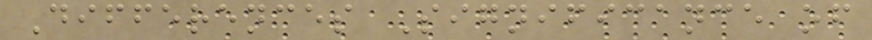Differences Significance of
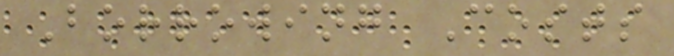Borrowing Costs
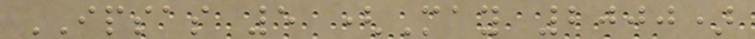IPSAS 5 (May 2000)
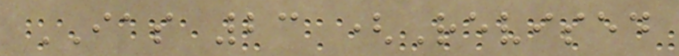IAS 23 (Revised
